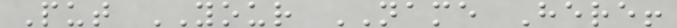Put YOUR NAME Here!
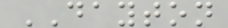DAYTON
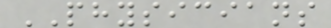PHYSICIANS
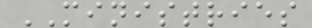MINISTRIES
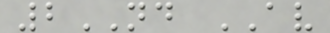2ND AV
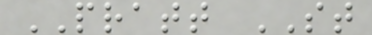PRATT ST
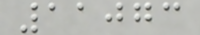11073
